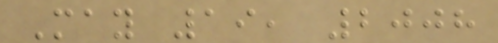May 19, 2008
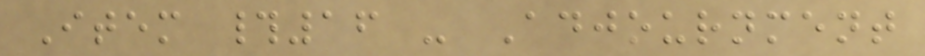Item #16 - Adjournment
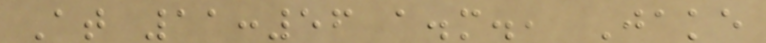At 11:56 a.m., Jake
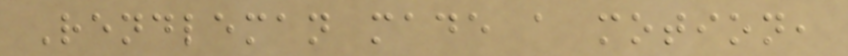Rendleman made a motion,
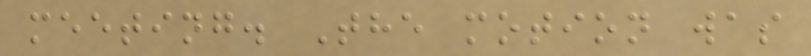meeting. The motion was
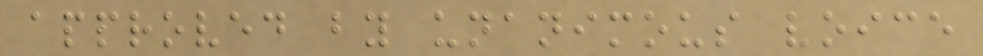approved by unanimous voice
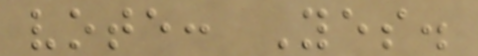vote: Yes.
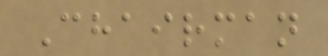Chairman
